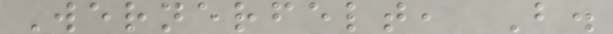Wernerfelt, B.
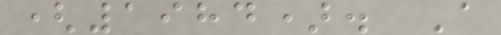(1984). A
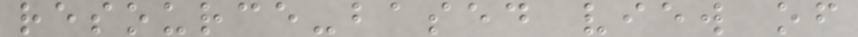resource-based view of
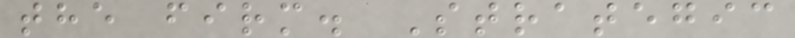the firm. Strategic
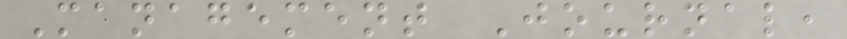Management Journal,
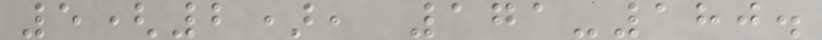5(2), 171-180.
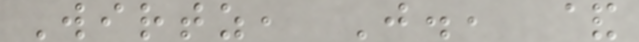Wirtz, J., &
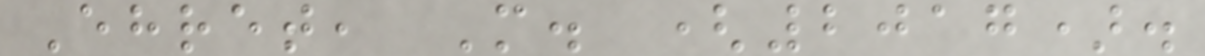Ehret, M. (2017).
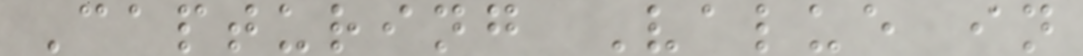Capturing Value in
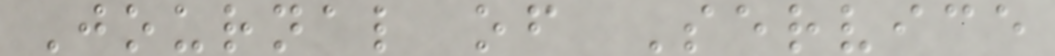Journal of Service
